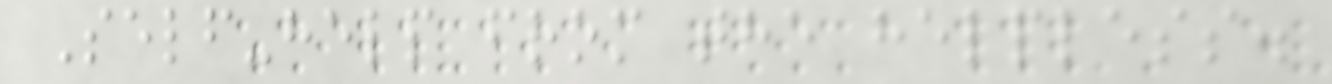Self-help from the helpless.
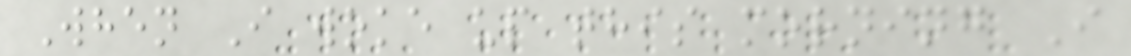When I woke up this morning I
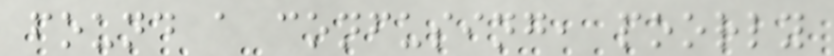found a confusing, poorly
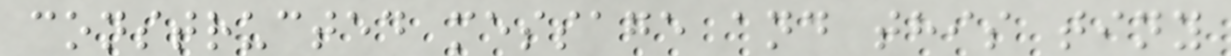constructed message and this tiny
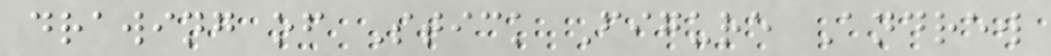drawing of Stick Figure Andrew
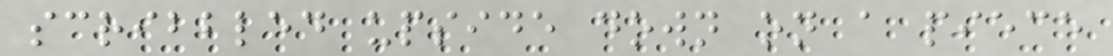scribbled upside down on a piece
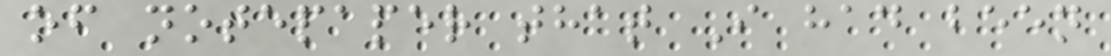of notepaper that I had been
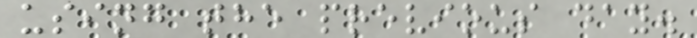using the previous day.
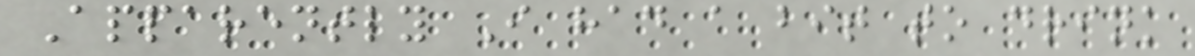Apparently I had a bit to drink
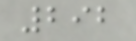292
